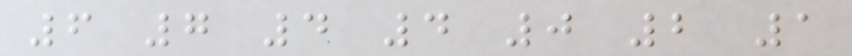6 7 4 4 0 2 1
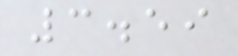3.59
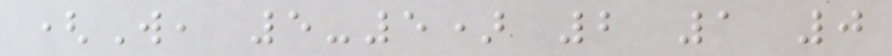(W, 5-5) 2 1 0
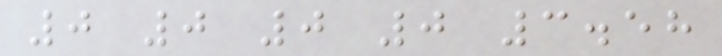0 0 0 0 3.58
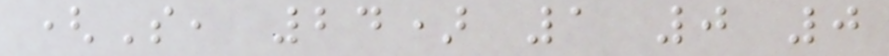(S, 24) 1 0 0
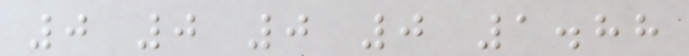0 0 0 0 1.88
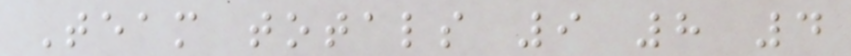Team totals 9 8 4
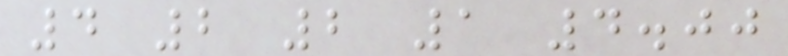4 2 2 1 4.00
